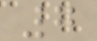7
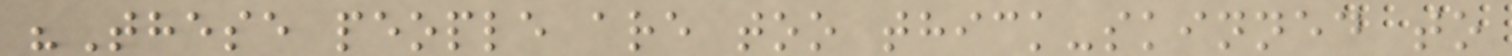"These people are too thick-skinned to
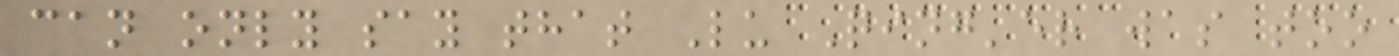can only say that Lu Qing'er was too
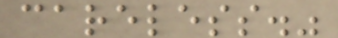careless."
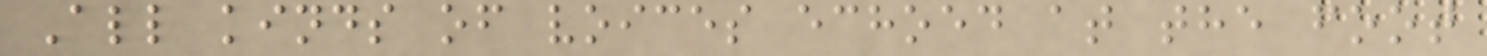All kinds of voices echoed at the foot
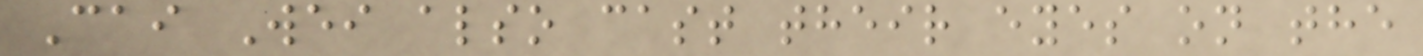Cai Wei also cast their eyes on the
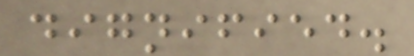dignified.
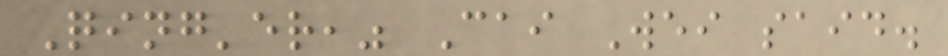Qing'er," Cai Wei said.
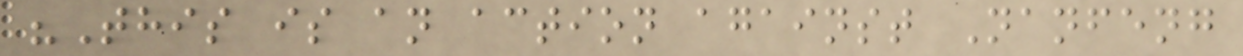"This is an action against Nanfeng
